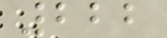222
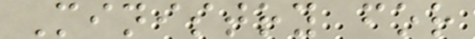Ministry for
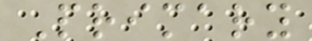Primary
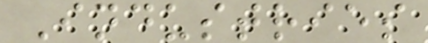Industries
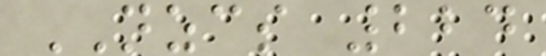NZCS 224
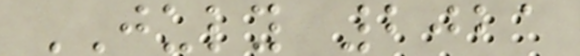JULY 2021
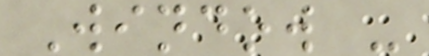Window -
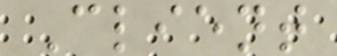Client
